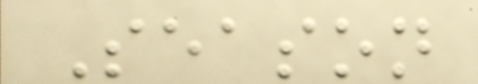Season
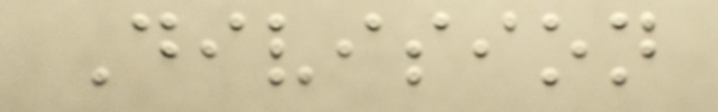Division
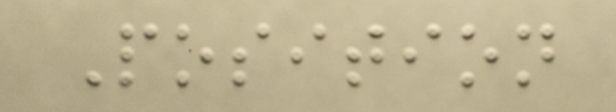Position
